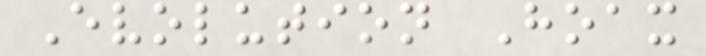Evolution Hoax
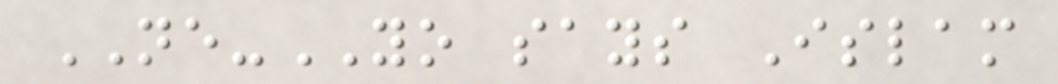NE-YO says Islam
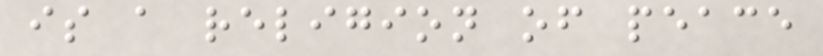is a religion of peace
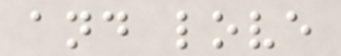and love
